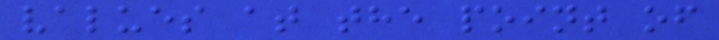values at the point of
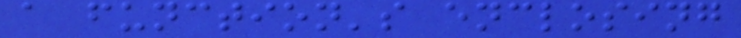a function's enclosing
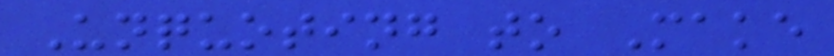Unquoting to Make
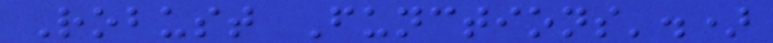Robust Functions'.)
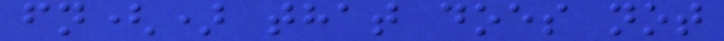fn() that does not
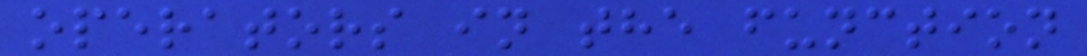operators in the function
